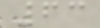63
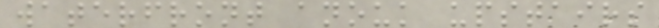waterfront anouk upstairs
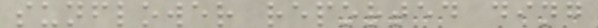sunflower reported ding
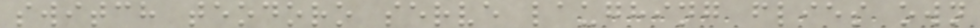switch teodoro serve laughing flies own
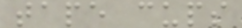tape cups
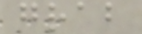grab
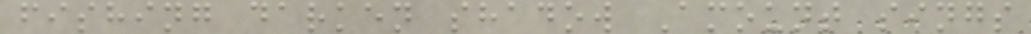fishing darken shadow Amount sings
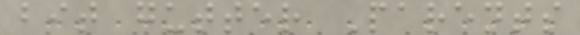bit gutter Parents
